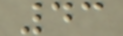43
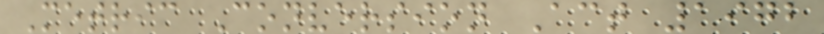Metric Conversion Act 1972
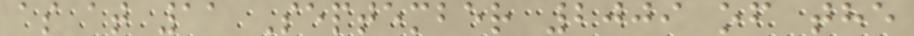as at 11 September 2009 of the
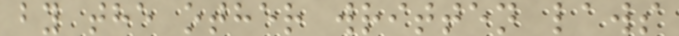by the other written laws
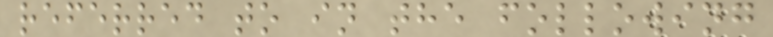referred to in the following
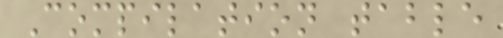Compilation table
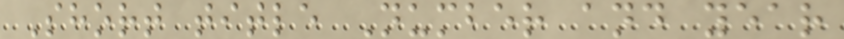Short title Number and year
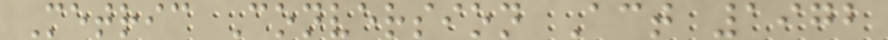Metric Conversion Act 1972
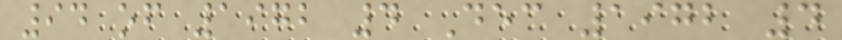94 of 1972 4 Dec 1972 4
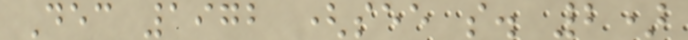Dec 1972 (see s. 2)
